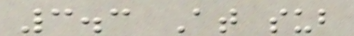3.3 At sub
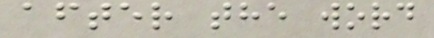after the word
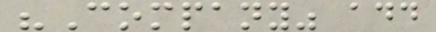"Company" add
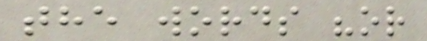the words "or
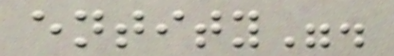entity".
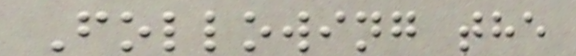Following the
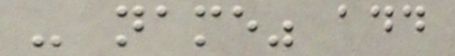- name" add
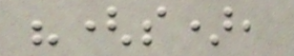"(s),
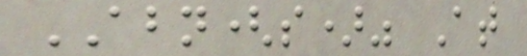ABN(s)" At
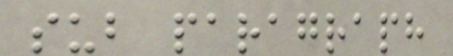sub paragraph
